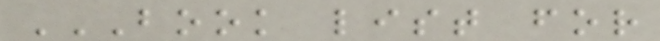BOOK LIST FOR
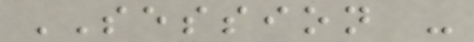SESSION -
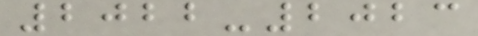2022-2023
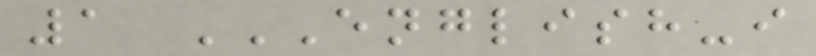1 ENGLISH-I
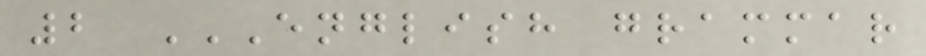2 ENGLISH GRAMMAR
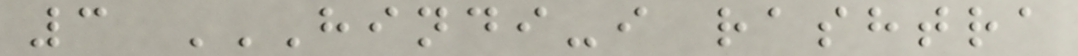3 HINDI-I RASHTRA
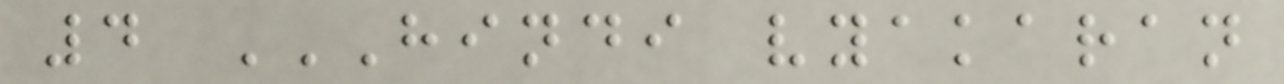4 HINDI VYAKARAN
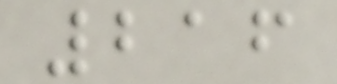216
